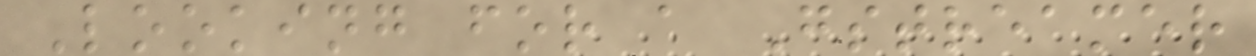Looking for a Gstreamer
